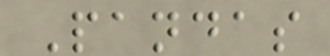Pandas
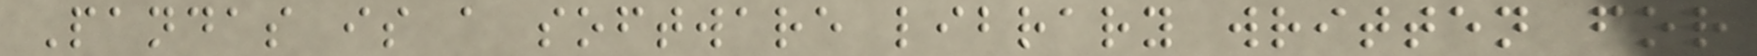Pandas is a software library written for
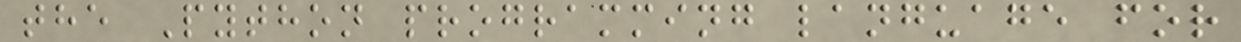the Python programming language for
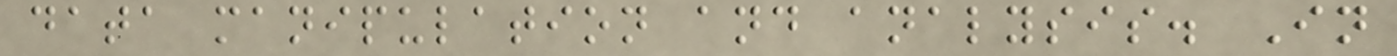data manipulation and analysis. In
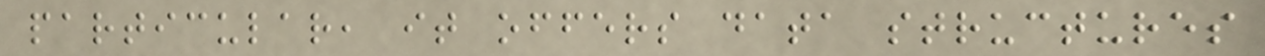particular, it offers data structures
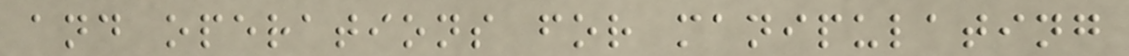and operations for manipulating
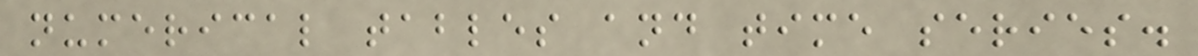numerical tables and time series.
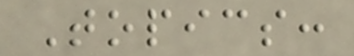Topics:
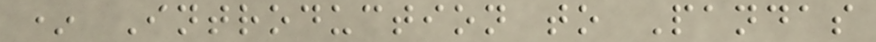* Introduction to Pandas
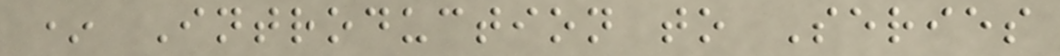* Introduction to Series
